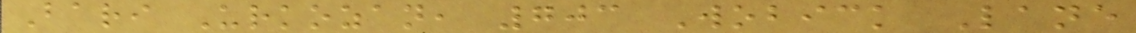Bari Urkozan, 703 Wobick Lane
